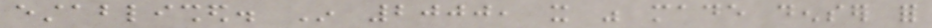established. In 2000, it was made denser for
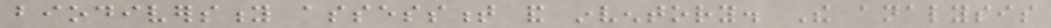biodiversity assessment and inventory. The analysis
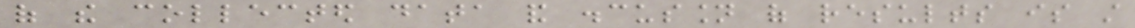of the collected data and discussion of results is still
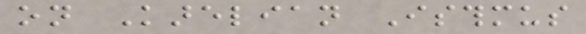on Karelian Isthmus
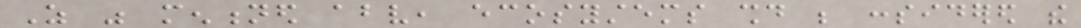As was mentioned above, ecosystems should be considered the
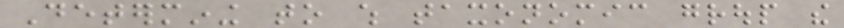Determining to which taxonomic group the
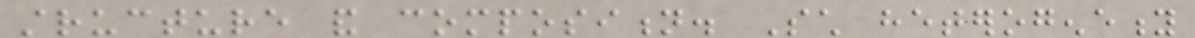structure and composition. Such heterogeneity
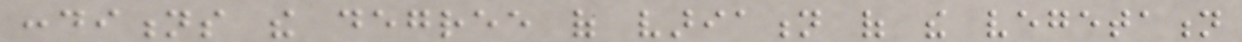conditions the degree of variation of the vegetation
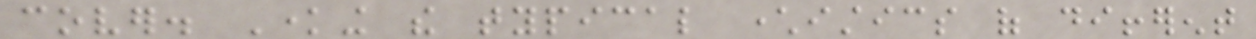cover. Knowing the typical characteristics of different
